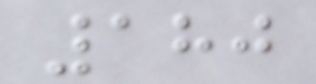180
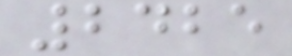2425
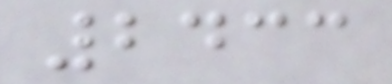2433
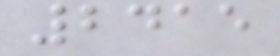2415
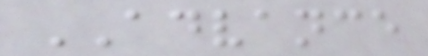ADVANCE
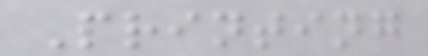Printing
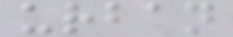urban
